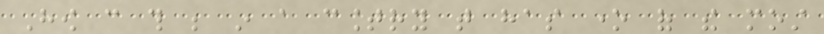How can this be in a country that has one of the most
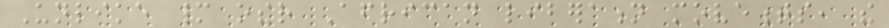Unlike many other African liberation movements, the
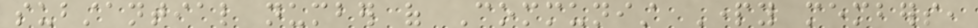substantial number of Communist Party members,
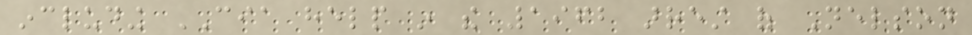including CIA help in the 1962 arrest of Nelson
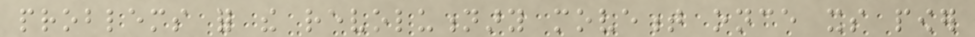problems for the revolutionary movement once its power
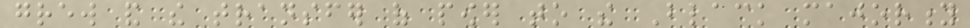grew and the transfer of power to the Black majority
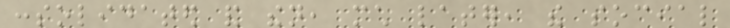consolidated and then, much later, the social
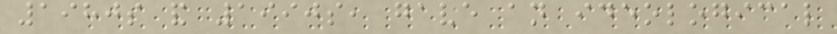1980s and 1990s, gave an ideological
